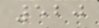520
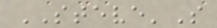STEVE'S
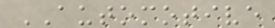AUTOMOTIVE
